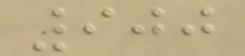900
